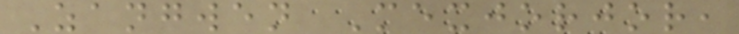Zangwen Mexjorjor,
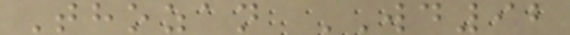Thozan WD92
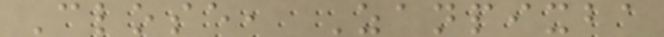Close, Zanpixba
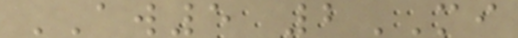AW5 2MI
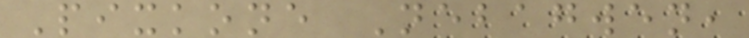Pixkone Nebagwen,
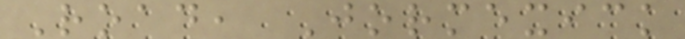Road, Jormexick
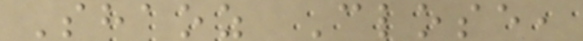Shaoz Close,
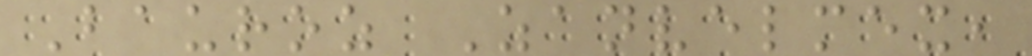Bauroz Zanvelmex,
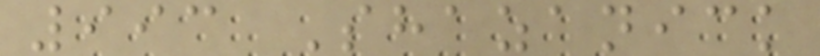993 Shazanick
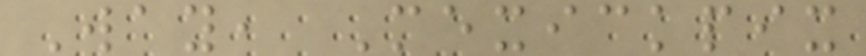Way, Mexickpix
